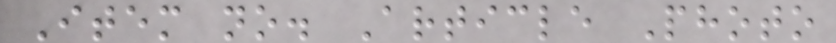Item no. Article Photo
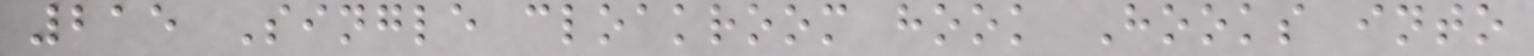215 Single cloakroom hook Hooks into
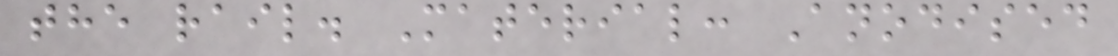the rail. Material: Anodised
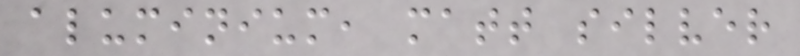aluminium, matt silver
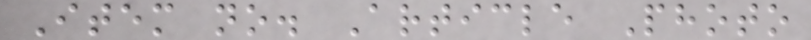Item no. Article Photo
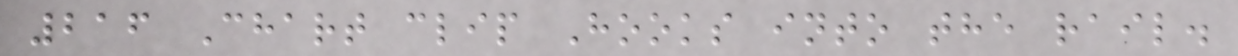216 Chart clip Hooks into the rail.
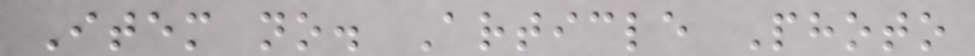Item no. Article Photo
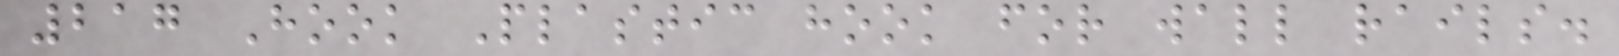217 Hook Plastic hook for wall rails.
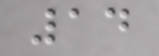14
